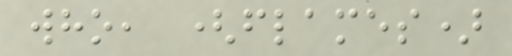who, (flames)
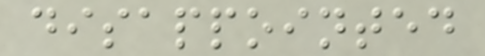disappointed
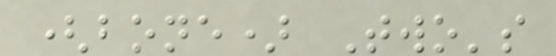(bone) Two's
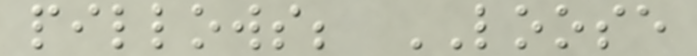pillows; LOOSE
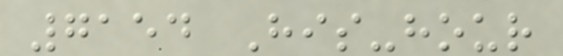7154 His-hour
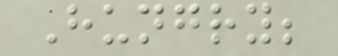Hungry;
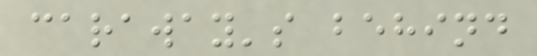caraway's behind
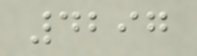4297
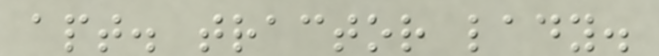apt. tractor lady.
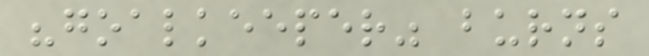"goalkeeper" burns
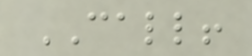CALL!
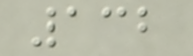132
